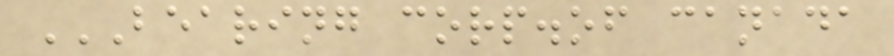BEARING CORP.OF CANADA
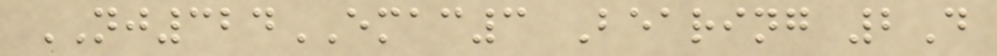NJ324EMAC3 Bearing 2D
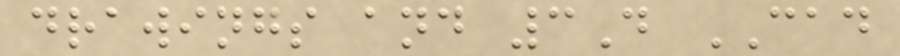drawings and 3D CAD
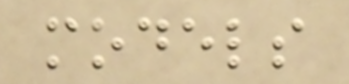models
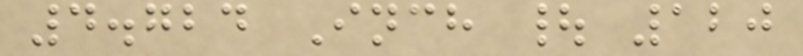4.724 Inch | 120
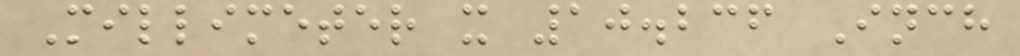Millimeter x 10.236 Inch
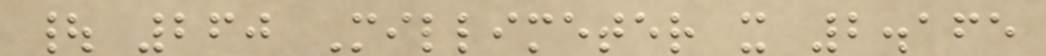| 260 Millimeter x 2.165
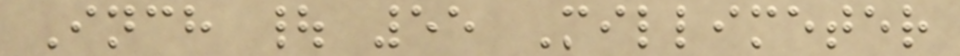Inch | 55 Millimeter
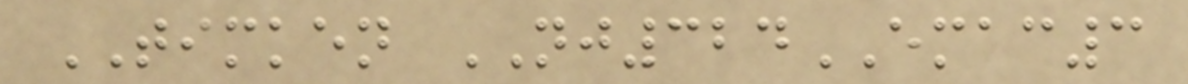TIMKEN NJ324EMAC3
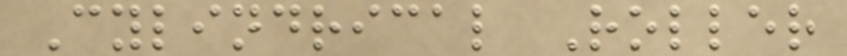Cylindrical Roller
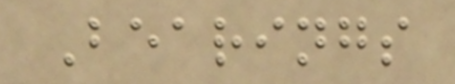Bearings
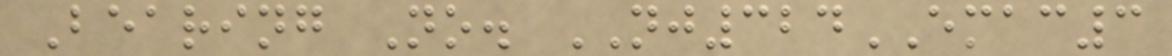Bearing No. NJ324EMAC3
